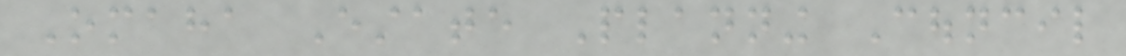Omaha Estate Planning Council
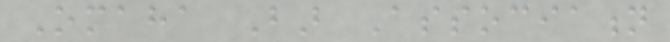Omaha Bar Association
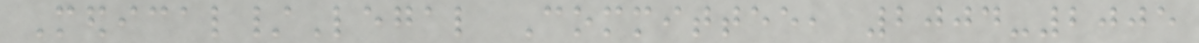Medical/Legal Committee, 2004-2005
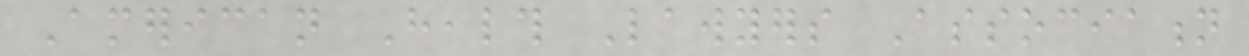American Health Lawyers Association
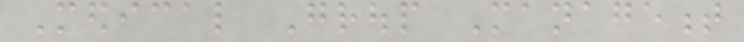Medical Group Management
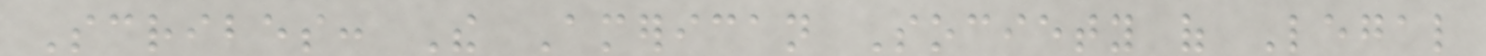Scribes: The American Society of Legal
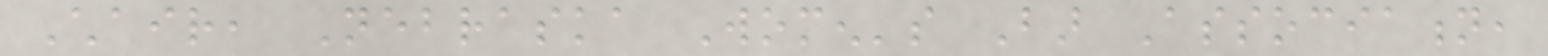Chair, Nebraska Women's Bar Association,
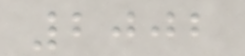2002
